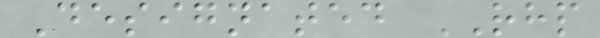Designated RHP
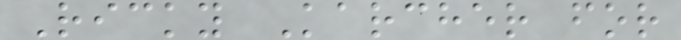Ricky Karcher for
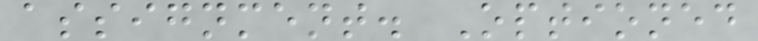assignment. Optioned
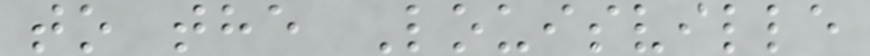to the Louisville
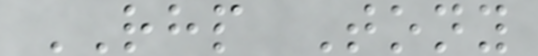RHP Tony
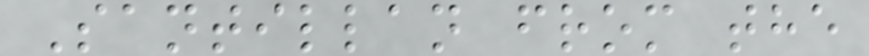Santillan from the
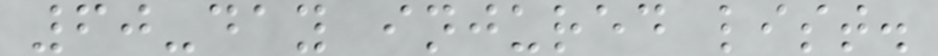60-day injured list.
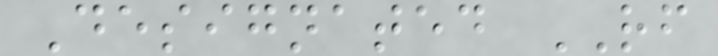Designated RF
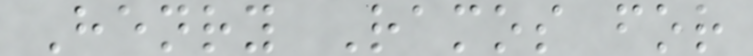Henry Ramos for
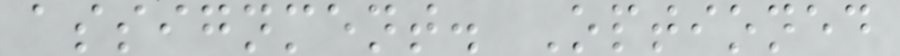assignment. Optioned
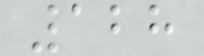128
